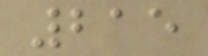215
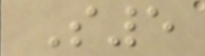S5
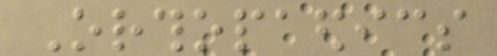Orthopaedics
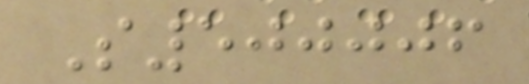S500006
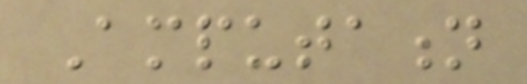Amputation
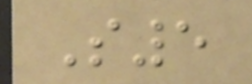S5
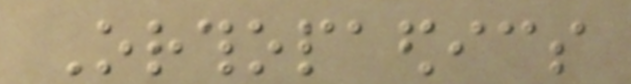Orthopaedics
